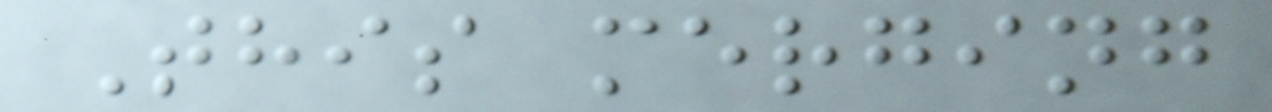This merging
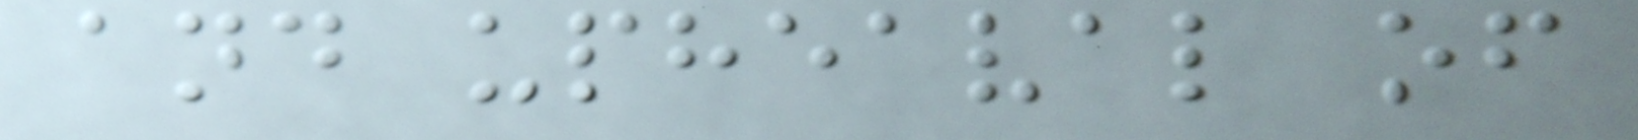and upheaval of
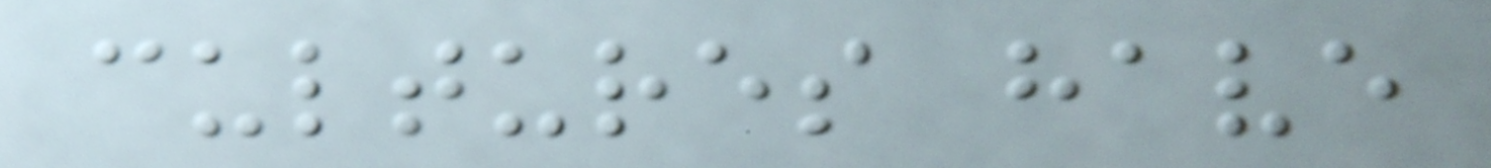cultures have
